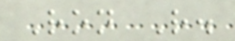Ron R.
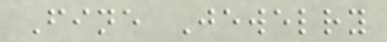Fine Jewelry
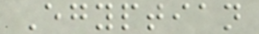Egyptian
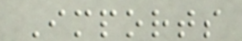Imports
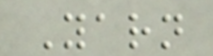Yarn
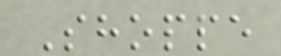Shoppe
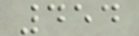454
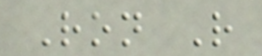Ron R
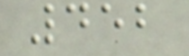452
